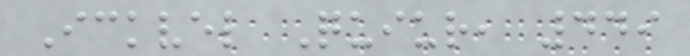Ickvel Quiur, 449
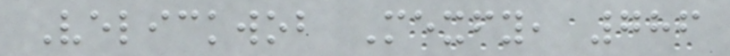Velickwob Mexfy, 786
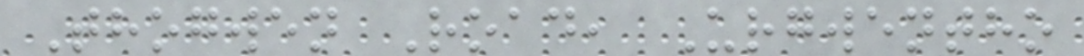Thogwen Road, Urgwentho
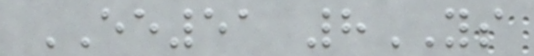EE51 8YS
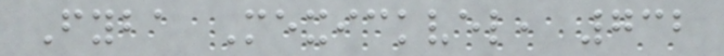Fyba Mexickvel, 732
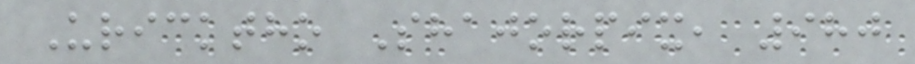Uricktho Shajorpix, 980
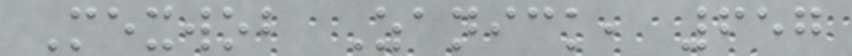Mexwob Zanick, 657
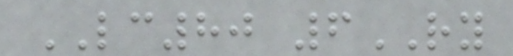LC80 6RY
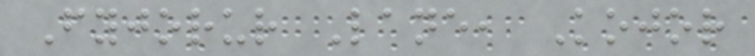Fyjorur Lane, Kojor
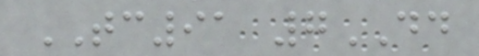TC91 7DD
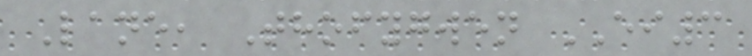Lane, Thofygwen EI3
